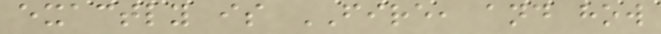exactly is FIRE, and how
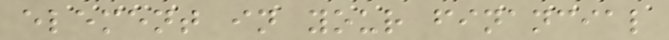element in your financial
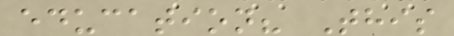education? This
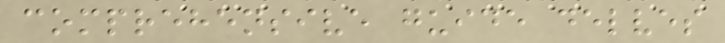comprehensive guide delves
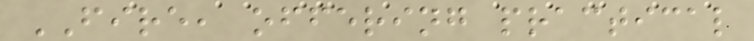FIRE, offering practical
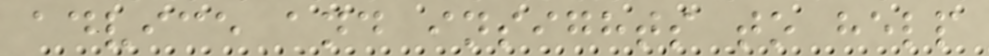advice and insights to help
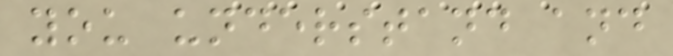you understand and
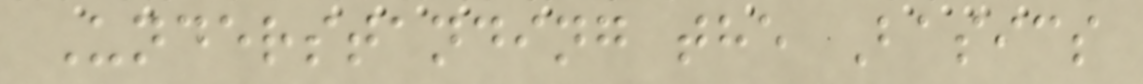Understanding the Basics
